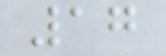17
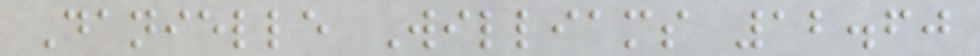Danielle Williams 12.60
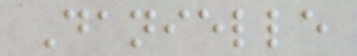Danielle
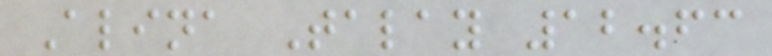Alina Talay 12.63
